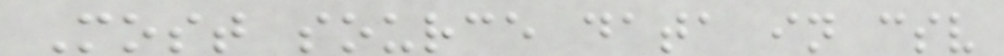Most source data in csv
